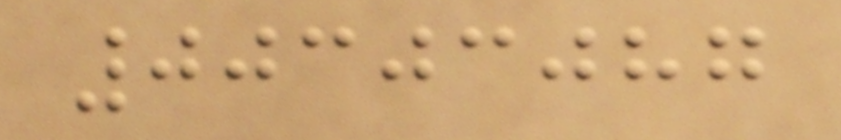00303087
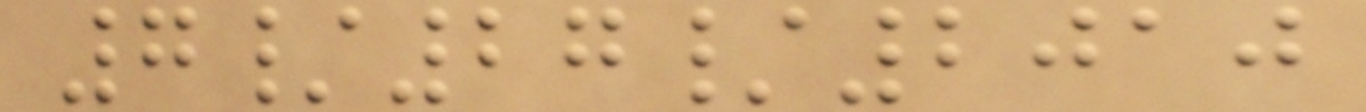7/27/2010
